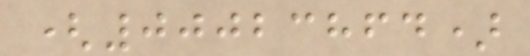(00023864)
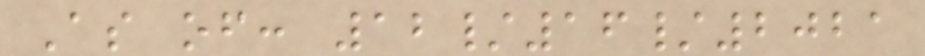As of: 12/16/2021
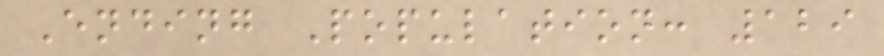Ending Population: 129
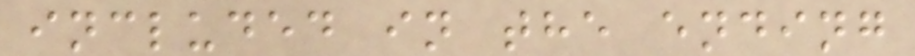included in the ending
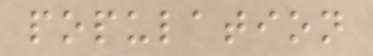population
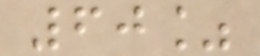60%
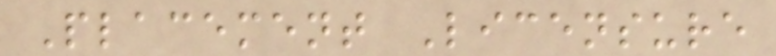Placement Licensure
